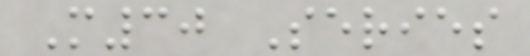M30 Series
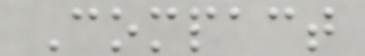Compact
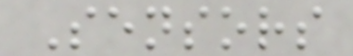Sensors
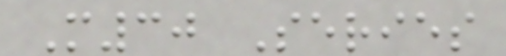M30 Series
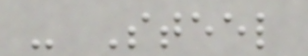- Steel
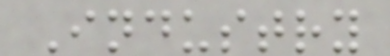Industry
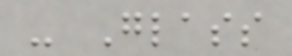- Glass
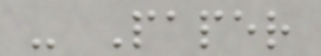- Paper
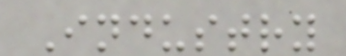Industry
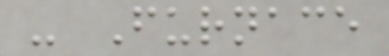- Furnace
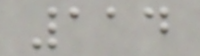114
